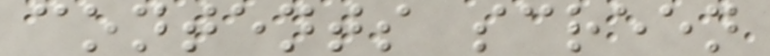contents screen
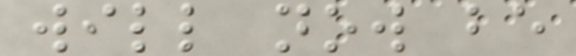will now be
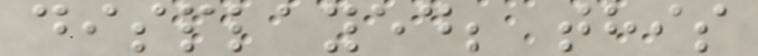displayed; this
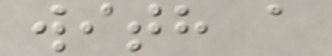with a
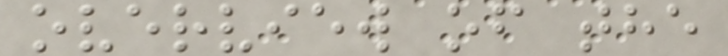overview of the
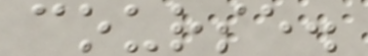course.
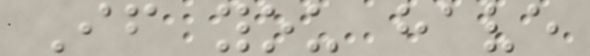If you have
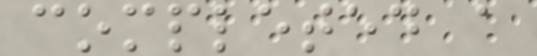completed a
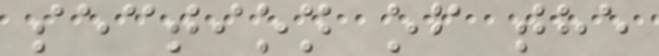section of the
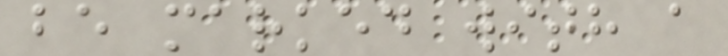be marked with a
